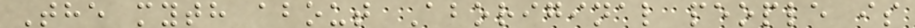The myth about Aboriginal people is
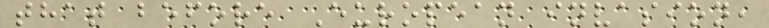that before European invasion,
